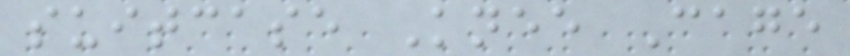suitcase Knee Cage
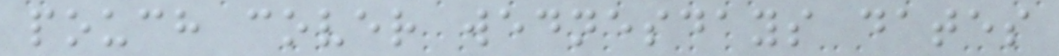pouch cover wednesdays dates
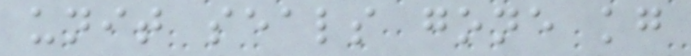unit seals gone kg
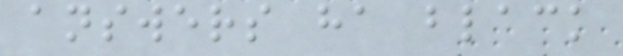answers ha black
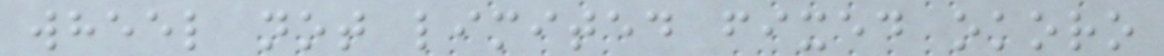wheel not limited fixed okoro
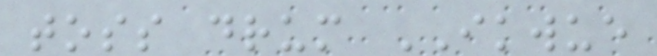toss drum IKWUE
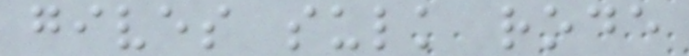gives sulk rode
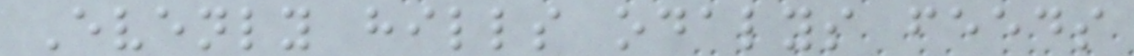Evenly hills odalys feeds
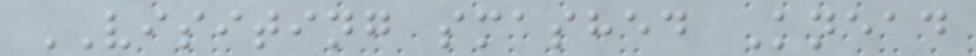VISITING smashed Knead
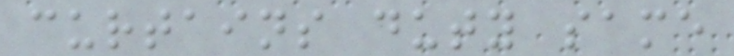curtains duty same
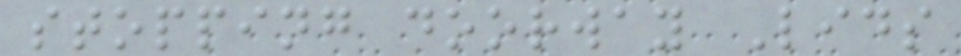stopping doorway Lids
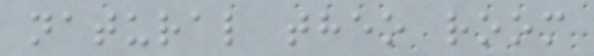natural theo room
